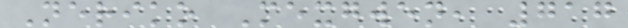Neriko Mexgwen, 717
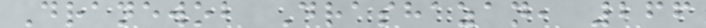Dranewob Drashazan, 266
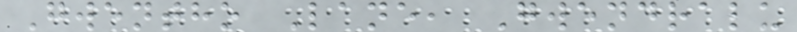Gwentho Lane, Gwendralu
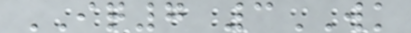IQ7 3WK
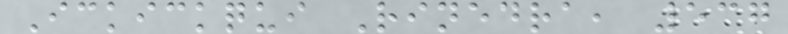Ickickqui Rinedra, 537
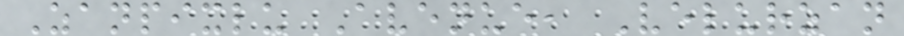Zanpixlu Avenue, Velurzan
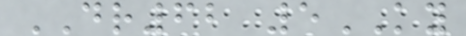DR62 5KY
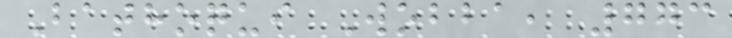Bathoqui Wobba, 773
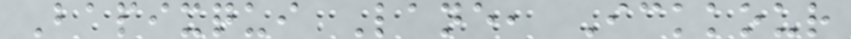Bapixqui Lane, Ickkour
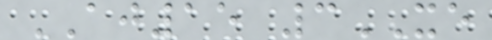AJ15 3XE
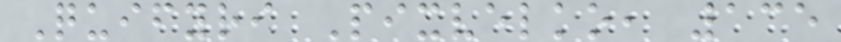Quifyri Pixvelko, 135
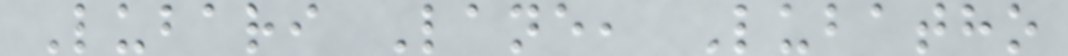Lubari Lane, Lubatho
